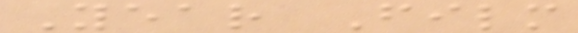Year Film
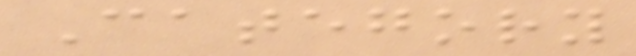Category
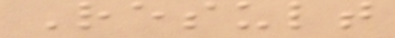Result
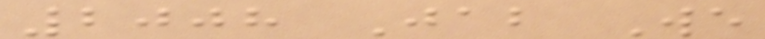2008 Jab We
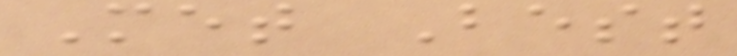Met Best
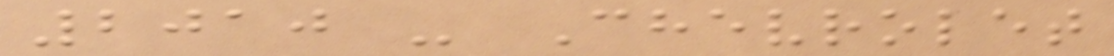2010 - Chevrolet
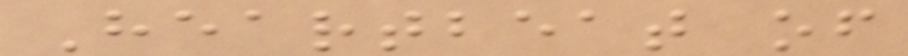Heartbeat of
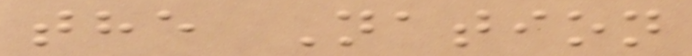the Nation
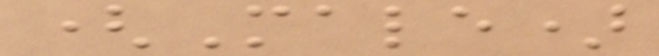(Male)
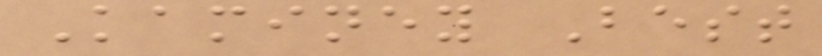Kaminey Best
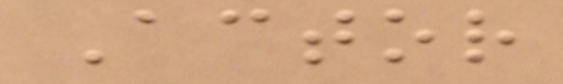Actor
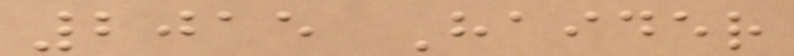2015 Haider
